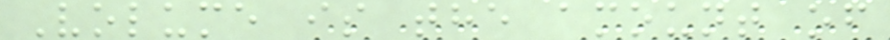Volume is the amount of
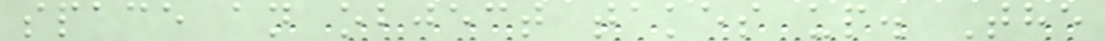space an object takes up. The
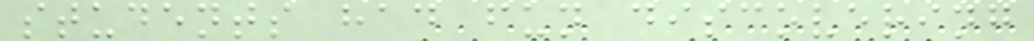students had fun discovering
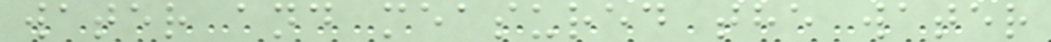water and measured the water
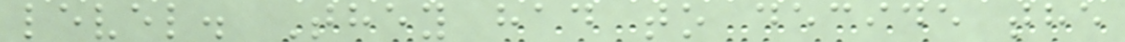level. They had to decide the
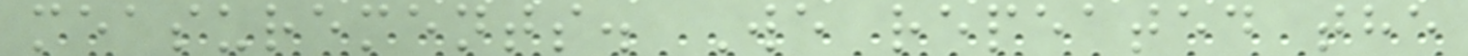measurements. We repeated the
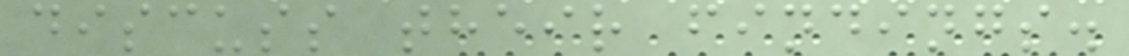discuss their findings.
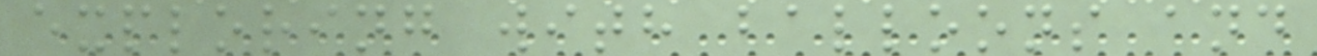exploring with balloons and
